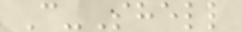C-Shell
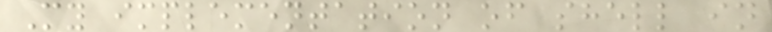My implementation of shell in
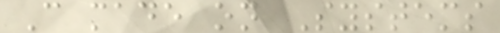C made on Systems
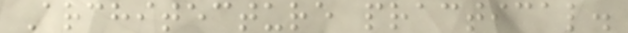Architecture practical.
